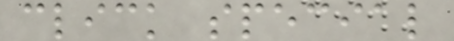click special
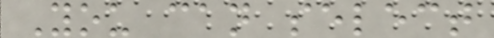You can select
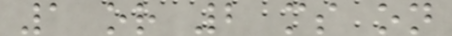1 or 2 ms on
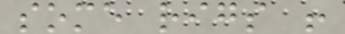some rigs !
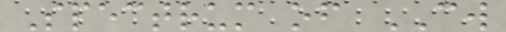Spectrum of CW
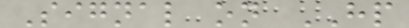Signal on HP
